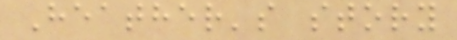Heather's story
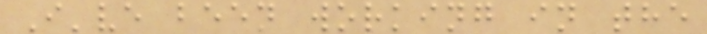I've been working in the
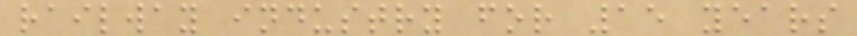railway industry for 15 years
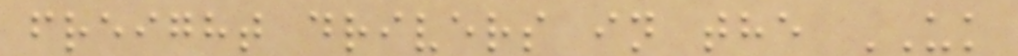freight drivers in the UK
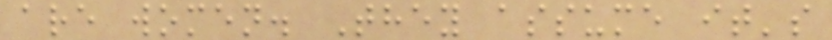are women. They assume it's
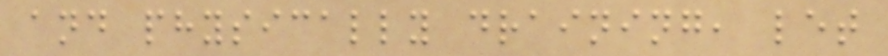and physically draining, let
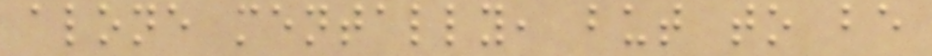alone mentally, but to be
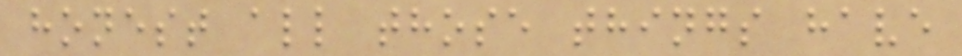honest all those things have
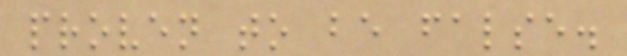proven to be false.
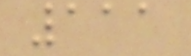111
